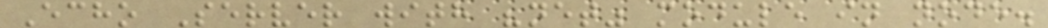Echo Server with "net" module in node.
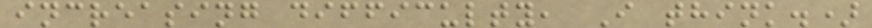increasing difficulty, I think.)
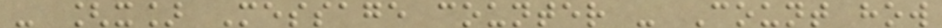- [x] Message counter - Count how
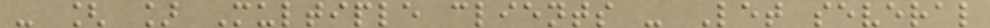- [ ] Multiple clients - Let several
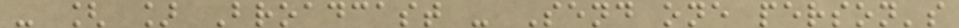- [ ] Broadcast - Send one person's
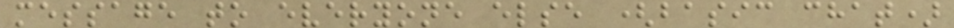message to everyone else (basic chat)
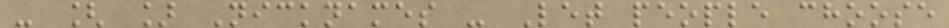- [ ] Nicknames - Let people choose
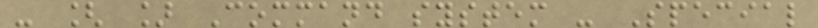- [ ] Command system - Special
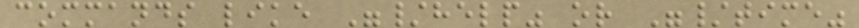commands like "/help" or "/time"
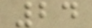24
